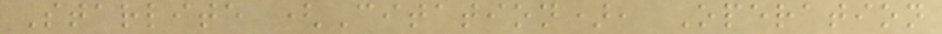Starlite (Citation), Operation
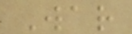War
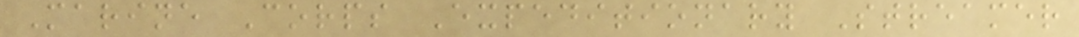Marine Corps Expeditionary Streamer
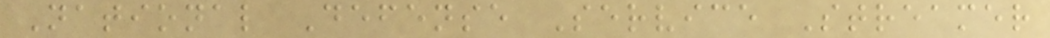National Defense Service Streamer
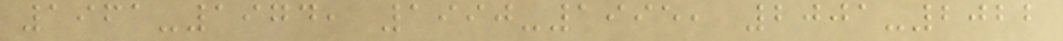1961-1974, 1990-1995, 2001-2022
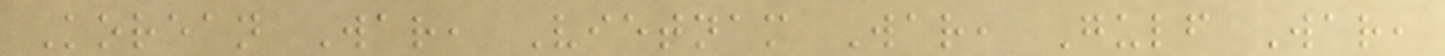Korean War, Vietnam War, Gulf War,
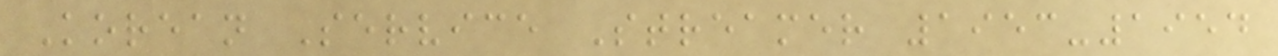Korean Service Streamer 1953-1954
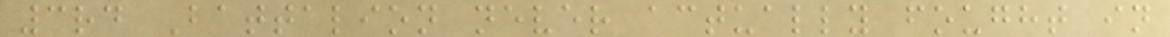3rd Battalion never actually fought in
